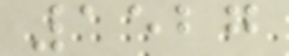1527
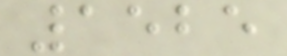1525
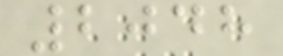2048
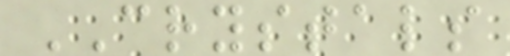CRYSTALS
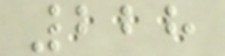228
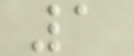1
